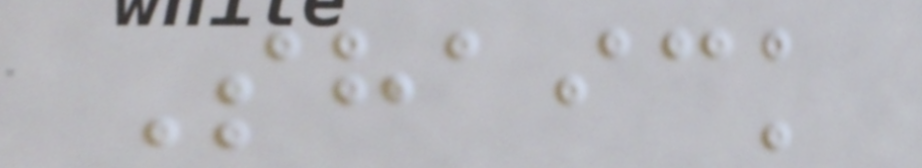Shaick
